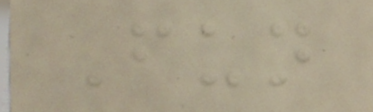Fun
